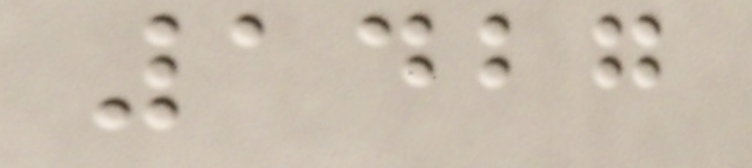1427
